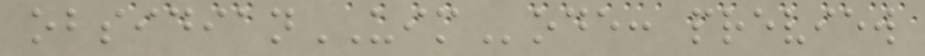obsidianUIMode: preview
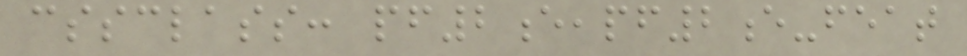cssclass: pf2e,pf2e-feat
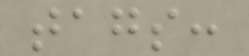tags:
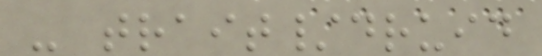- trait/druid
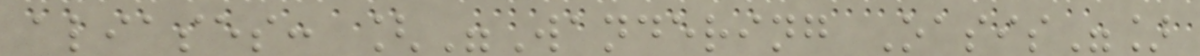aliases: ["Wandering Oasis"]
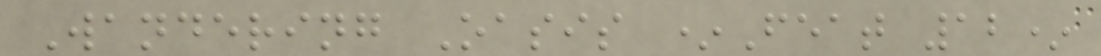Wandering Oasis *Feat 12*
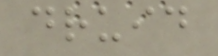druid
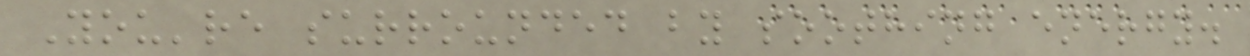You're surrounded by soothing energy.
